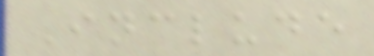Include
